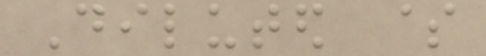Diluted $
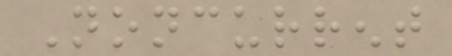Noncurrent
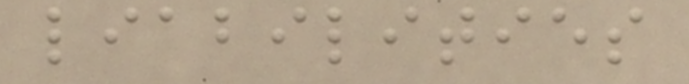liabilities
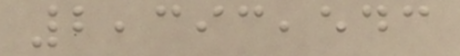2,393,543
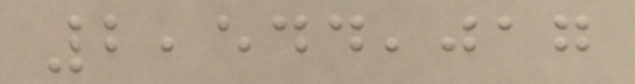2,544,017
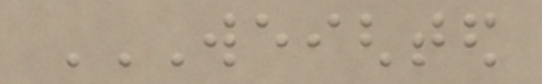WEIGHTED
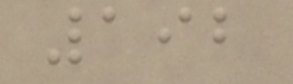192
